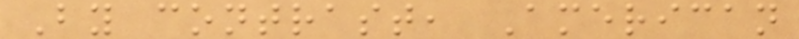By contrast, American
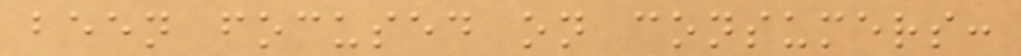been focused on consumers:
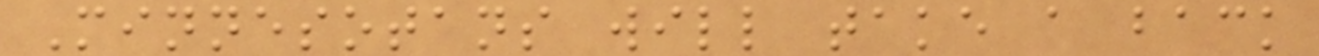Minnesotans will take a back
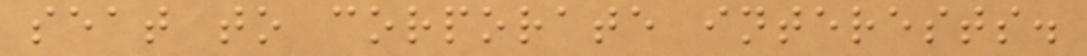seat to corporate interests.
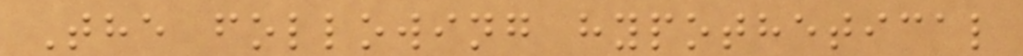The following hypothetical
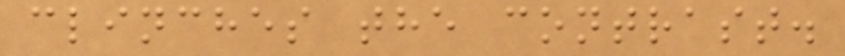clinches the contrast.
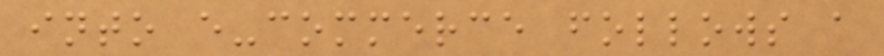into e-commerce follows a
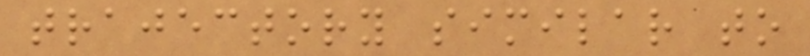trajectory similar to
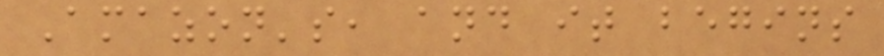Amazon's, and it begins
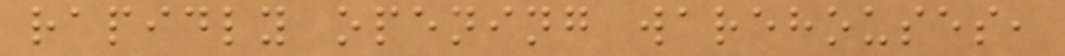rapidly opening warehouses,
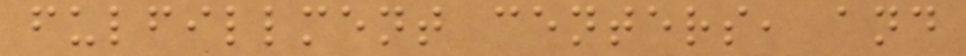fulfillment centers, and
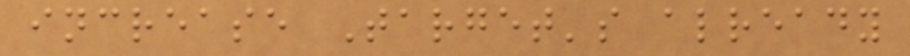increase Target's already
